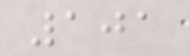101
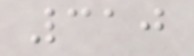310
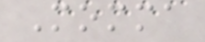Momma
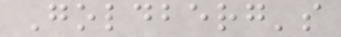Goldberg's
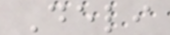Deli
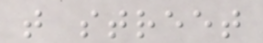t street
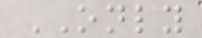ONLY
